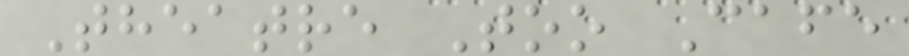Theatre Too Cafe
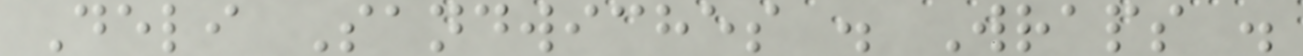Deli Sandwiches . Wraps .
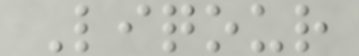Liqour
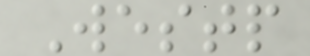Westp
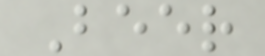Beer
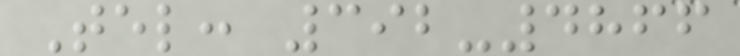Tel: 392-4866
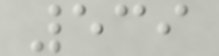539
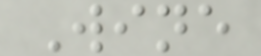Wine
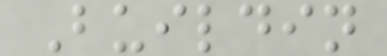Buildin
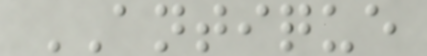ANTIQUE
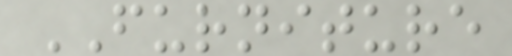FURNITURE
